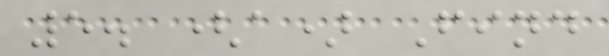5. (a) Find
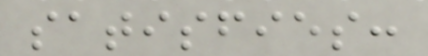satisfies:
